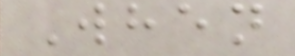When
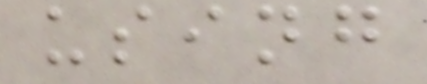using
